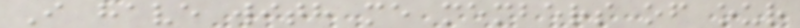I have with me members of our
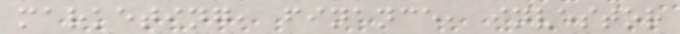marketing, finance, investor
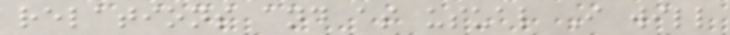relations and as usual I will
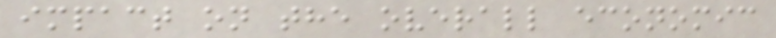impact on the overall economic
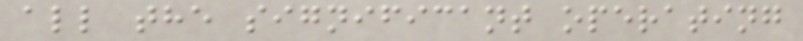all the significant operating
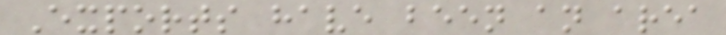Exports have been an area
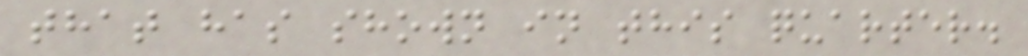that has shown in this quarter.
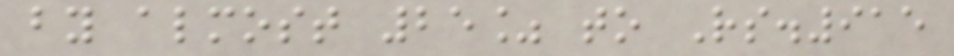by almost 25% to Rs.915
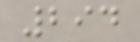294
